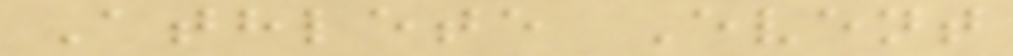Athlete Event
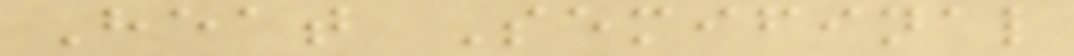Heat Semifinal
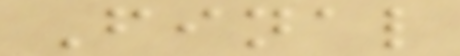Final
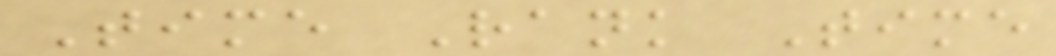Time Rank Time
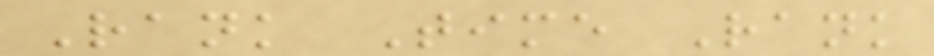Rank Time Rank
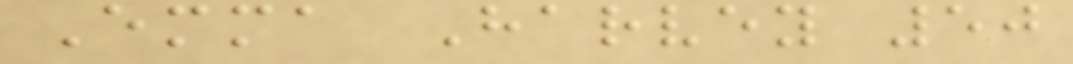Emma Harvey 50
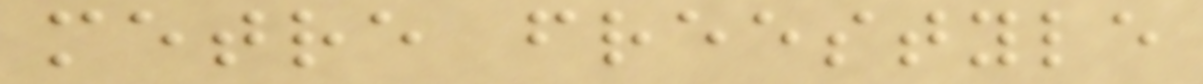metre freestyle
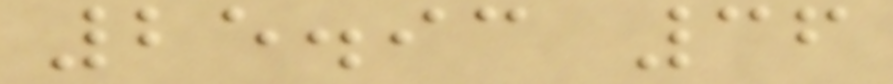25.93 36
